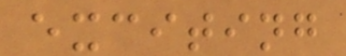exciting
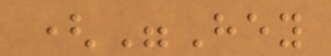("Hey
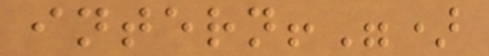intern!")
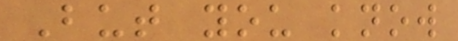But you know
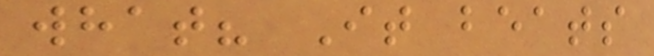what? It beats
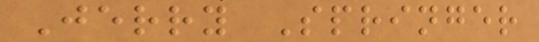Jerry Springer
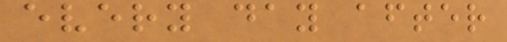every day after
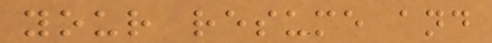your resume and
